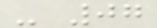- 07
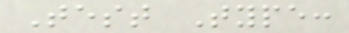Test Type:
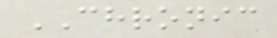CHRONIC
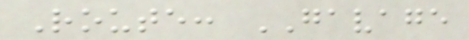Route: GAVAGE
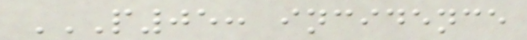P05: INCIDENCE
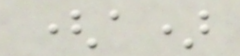(a)
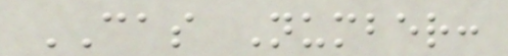CAS Number:
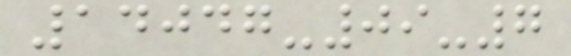14047-09-7
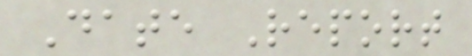Date Report
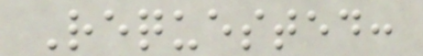Requested:
